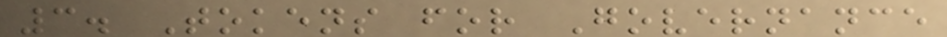3. Tokens for Governance
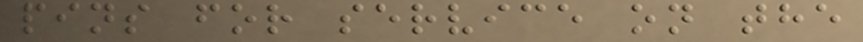pins for service on the
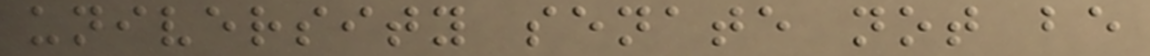university senate not be
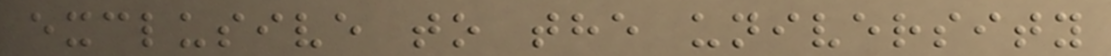exclusive to the university
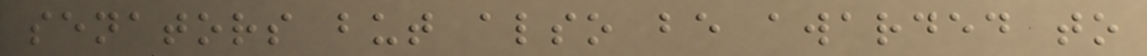senators but also be awarded to
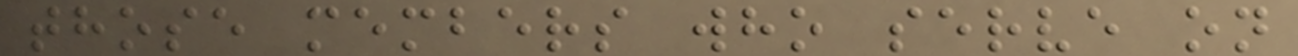those members who serve on
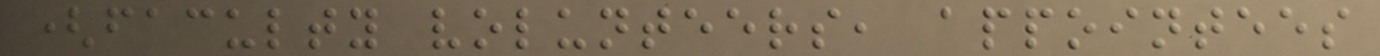(faculty volunteers, appointees
